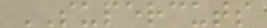SUPERCUTS
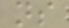ns
